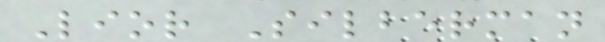Lior Silberman
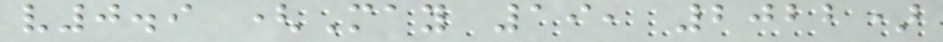v0.9 (May 19, 2022)
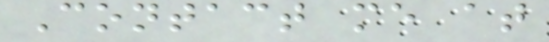Contact me at
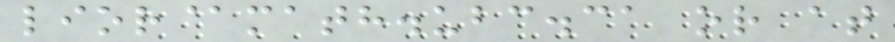lior@math.ubc.ca or at
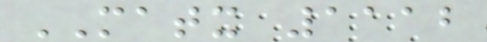MATX 1112
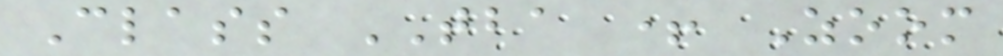Class TBA + Zoom
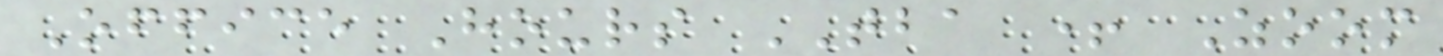Office Hours TBA + Zoom
